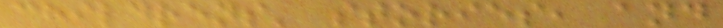childrens' stories, and
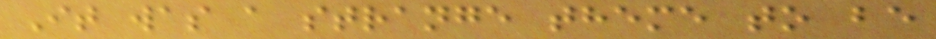It was a strange theme to be
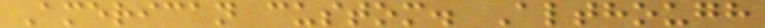American custom. Although
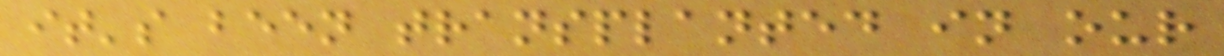it's been transplanted in our
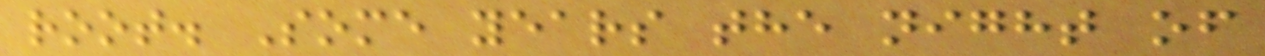root. Some years the night of
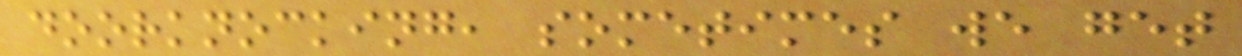doorknocking, sometimes we get
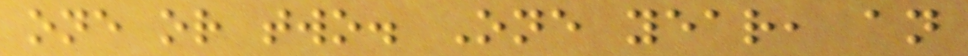one or two. One year, an
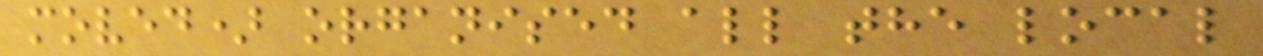moved) organised all the local
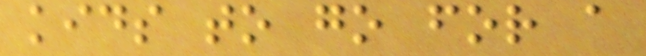kids to go for a
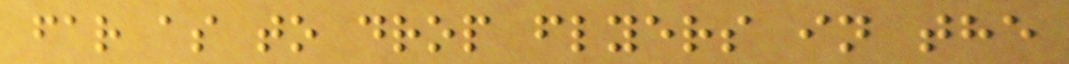far as to drop flyers in the
